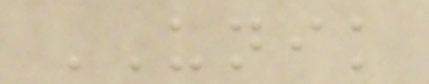UNIK
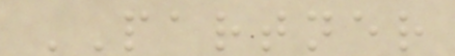PARTNER
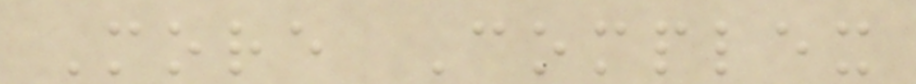More Complex
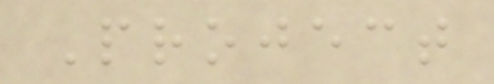Project
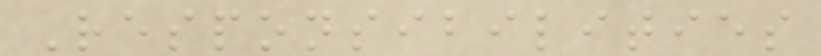Responsibilities
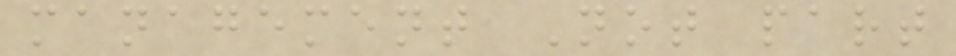management Not part
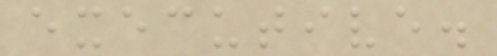executive.
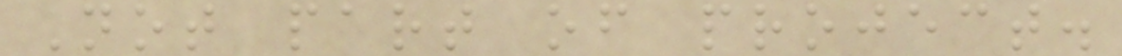Not part of project.
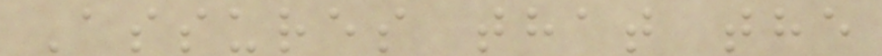Assures that the
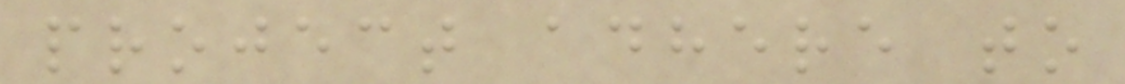project adhere to
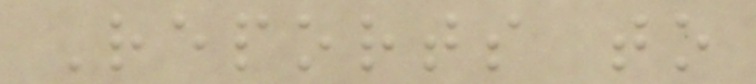Reports to
